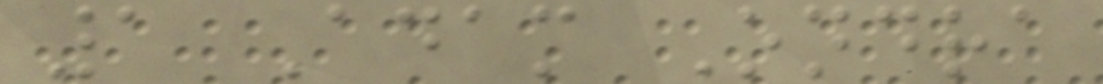1 Adam Ondra
